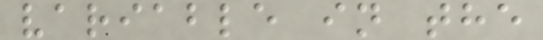variable in the
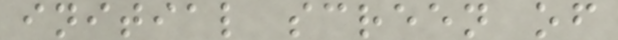initial screen of
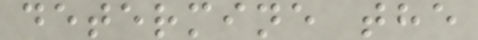determine the
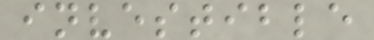investible
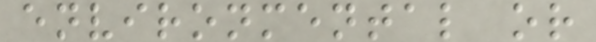environmental or
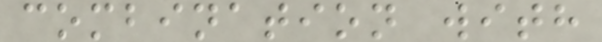combination with
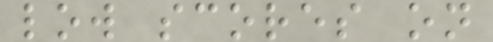low scores on
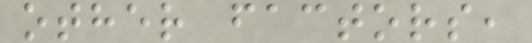other factors,
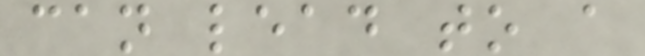can lead to a
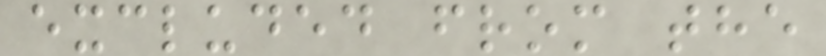excluded from the
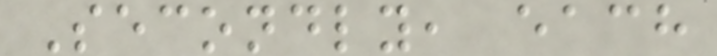Secondly, each
